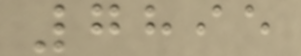7895
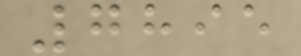7895
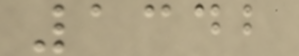1342
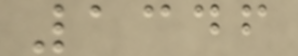1346
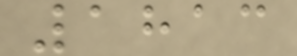1813
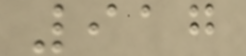917
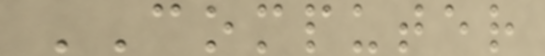COMPUTER
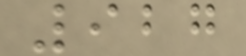927
